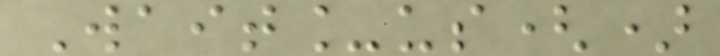Wait_us()
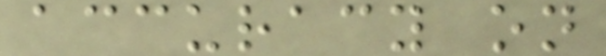accuracy on
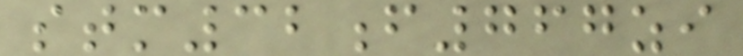stm32f767zi
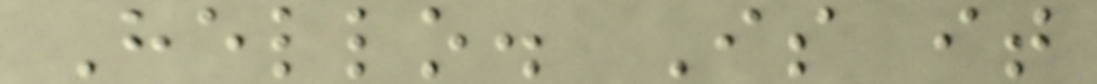Hello. Is it
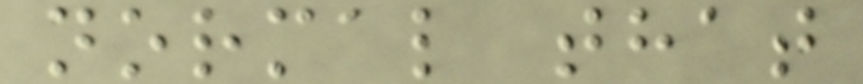normal that
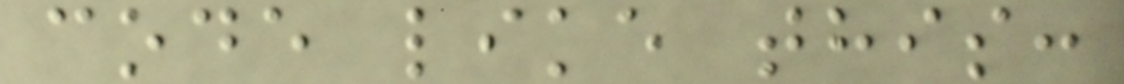code like this:
